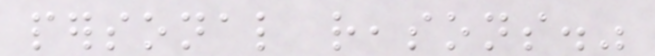personal reasons."
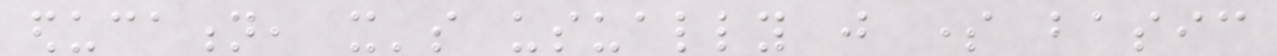education, it's usually just some basic
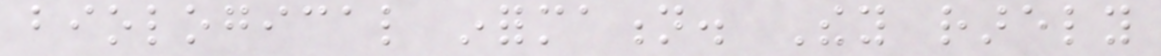biological information. They rarely
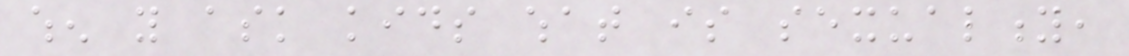when you ask kids what is sexuality,
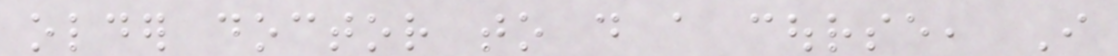older doctor to do a course, I
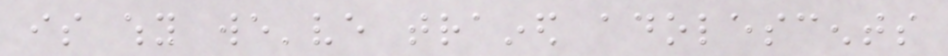is why we've trained adolescents
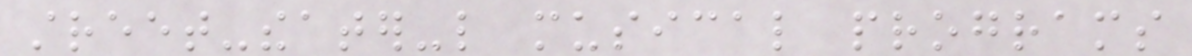street-theater-like musical programs
